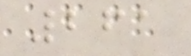261
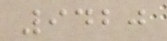9420
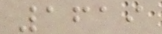1619
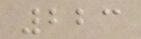223
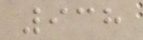938
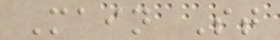Main St
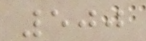500
